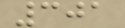301
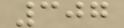307
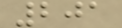201
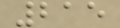215
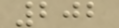202
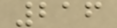216
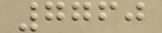7760
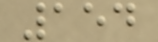154
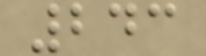243
